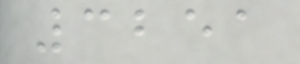3251
